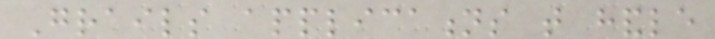Grails applications that handle
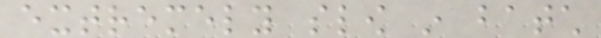extremely slow in batch
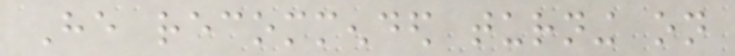He recommended turning on
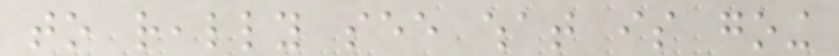to really see what is going
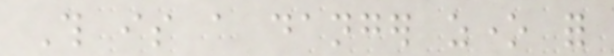This is a danger zone for
